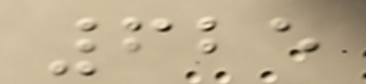625
